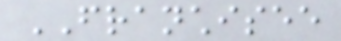FRANCHISEE
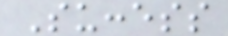Success
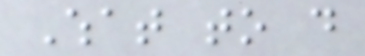What to do
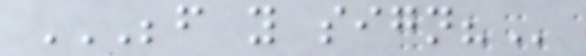BEFORE YOU SIGN?
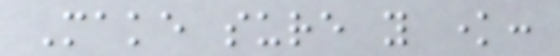Make sure you know:
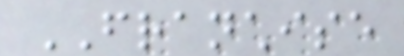FRANCHISE
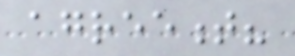agreement?
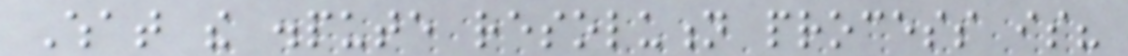What the dispute resolution process is?
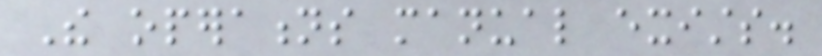The operations manual exists.
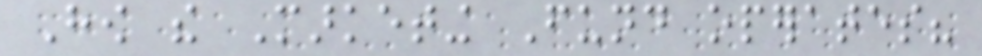How the Marketing Fund operates?
